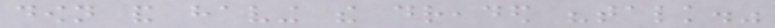down and having the dreaded "talk."
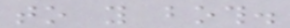to you both.
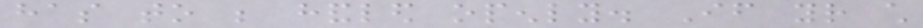has to be handled openly. If your child
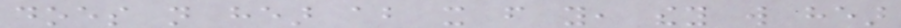does not hear about it from you, they will hear
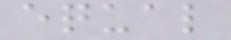equal
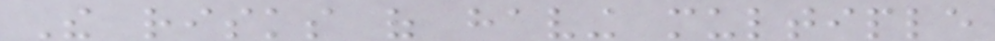The risks of having multiple
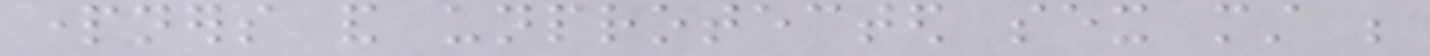partners and unprotected sex must be
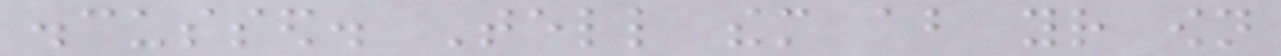discussed. Tell them about your own
